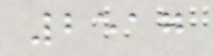2517
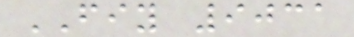FIY 9031
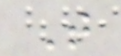T
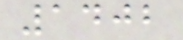1402
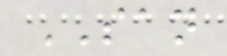SAN
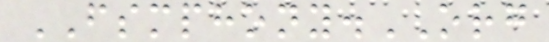FSMPHONY.ORG
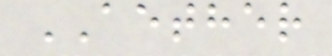AETHER
